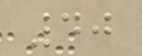40
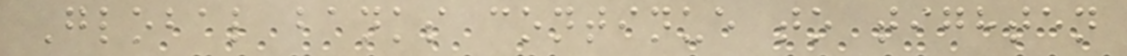Global banks continue to tighten
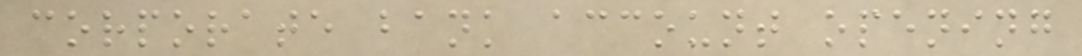corporate bank account opening
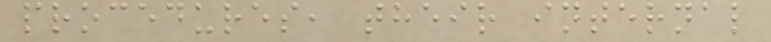procedures, their internal
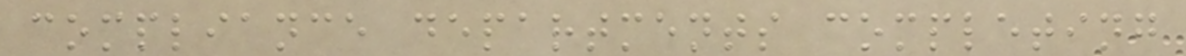compliance departments completing
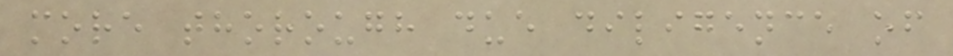more thorough due diligence of
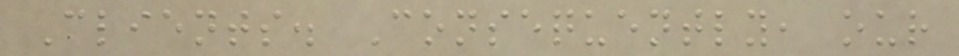Clients. Consequently, our
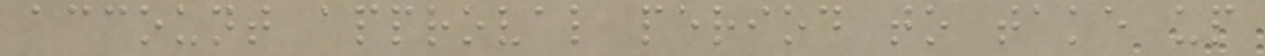account approval period to take up
